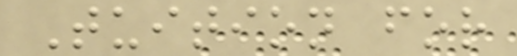Tuition for
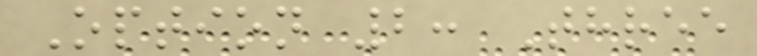Option 2: Three
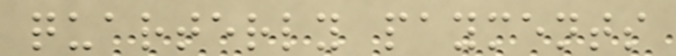quarterly payments
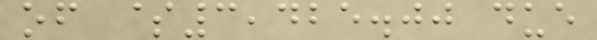of $3,425.00 due
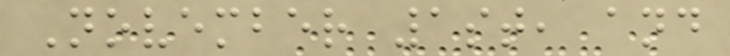November 1st, and
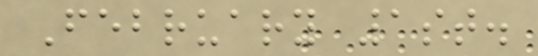February 1st.
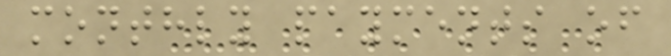monthly payments of
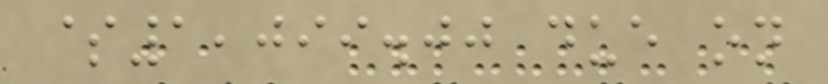$1,099.00 due on
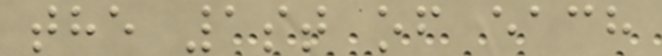the 1st of each
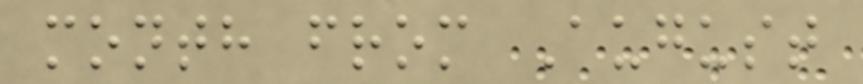month from August
